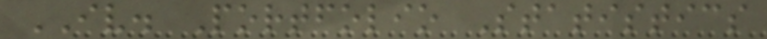IV. Portfolio Statistics
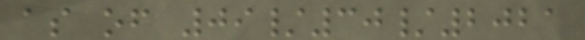as of 09/30/2021
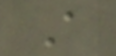A
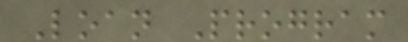Loan Program
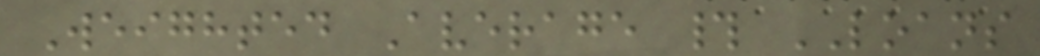Weighted Average # LOANS
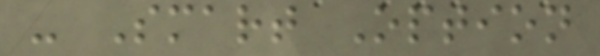- Smart Option
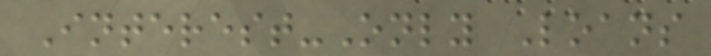Interest-Only Loans
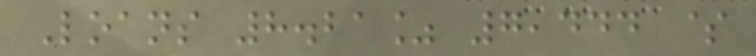Loans 8.21% 7,444 $
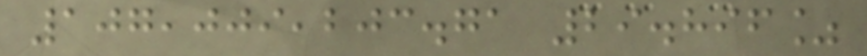107,009,203.71 29.896%
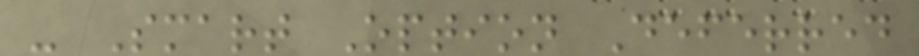- Smart Option Deferred
